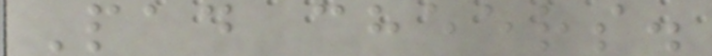Pad cheers.
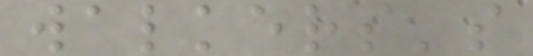walkers's
